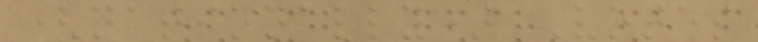(nationally) Votes
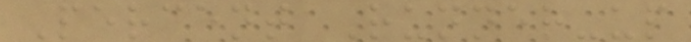Percent Runner-up
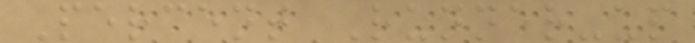Percent Runner-up
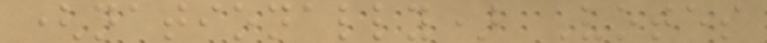(nationally) Votes
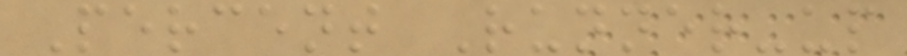Percent Runner-up
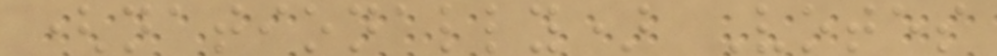(nationally) Votes
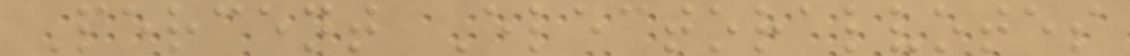Percent Electoralvotes
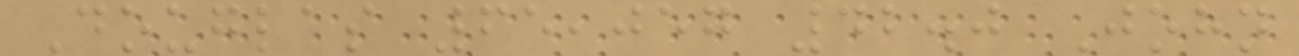Douglas 65,057 42.0 John
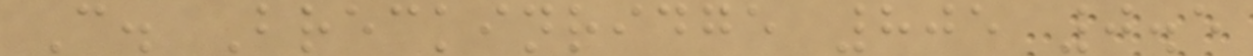C. Breckinridge 805 0.5
